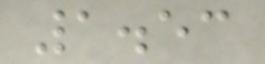1.53
